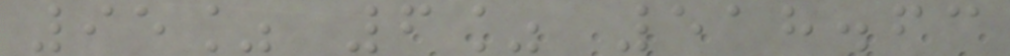95% 6% 518.63
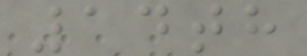14th
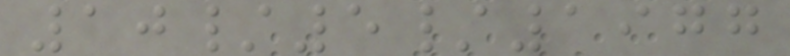10/5/1977
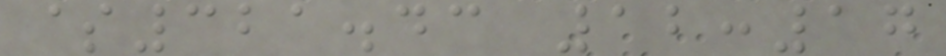$321.43 12:17
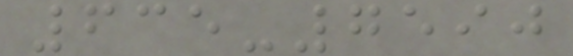635-7590
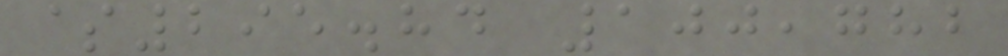$295.84 100,782
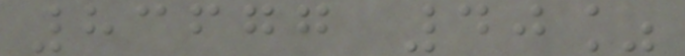83677 40%
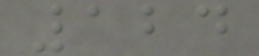124
